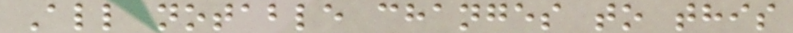All notable changes to this
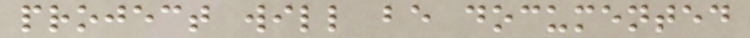project will be documented
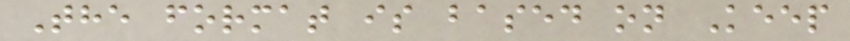The format is based on Keep
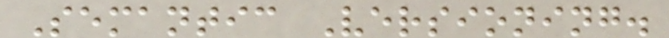Semantic Versioning.
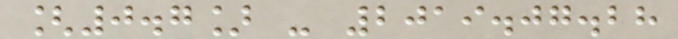[0.7] - 2019.07.28
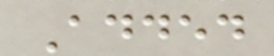Added
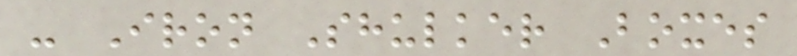- Iron Shulker Boxes
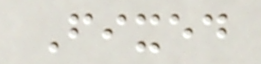Fixed
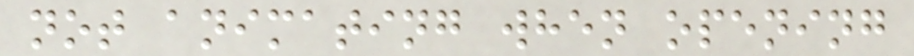not animating when opening
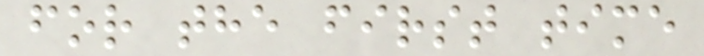for the first time
